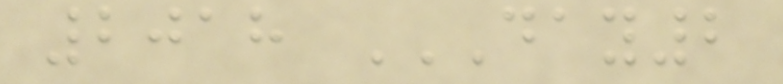2018 DAY2
